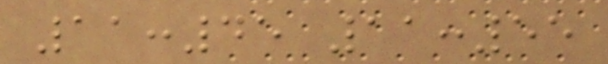11:45 11:55
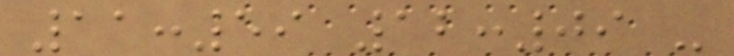11:59 12:09 -
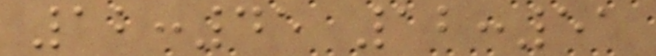12:45 12:51
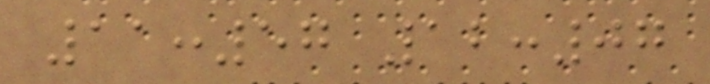11:57 12:07
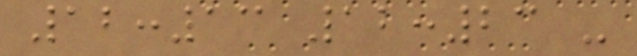12:13 12:23 -
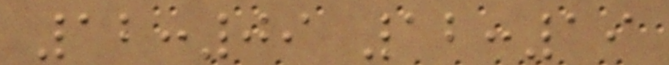12:09 12:19
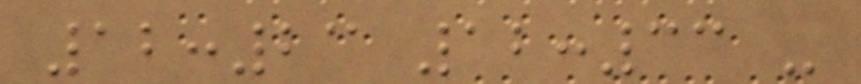12:23 12:33 -
